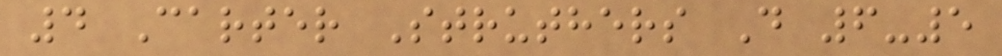4 Carter Struthers D 6-5
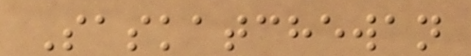Saskatchewan
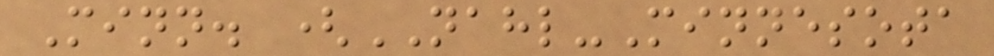Minn. (NAHL-Minnesota
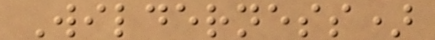Wilderness)
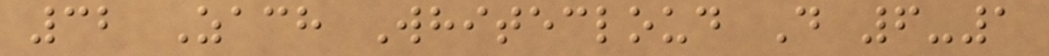32 Zach Whitecloud D 6-1
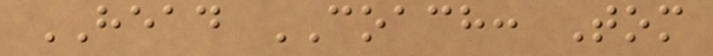HEAD COACH: Tom
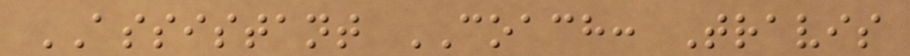ASSISTANT COACH: Travis
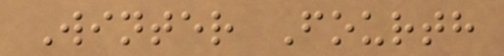Winter Fourth
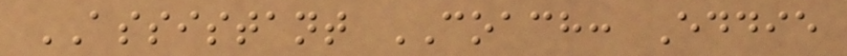ASSISTANT COACH: Eddie
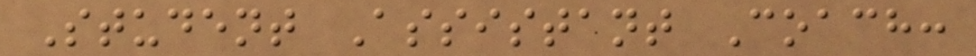Student Assistant Coach:
